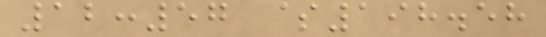12:57 $198.58
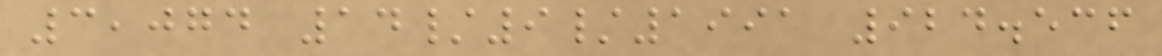3,074 14/9/1991 924.536
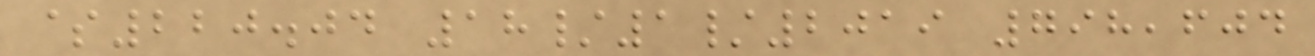$220.04 18/1/2019 798,604
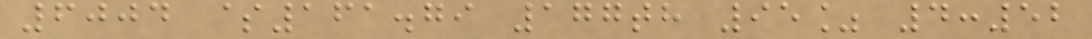6004 $161.79 177th 95% 4:52
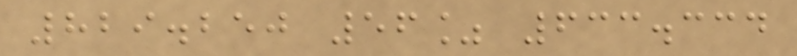829.250 56% 633.334
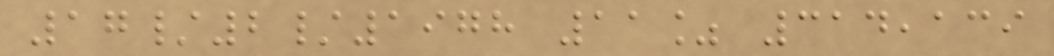17/2/1978 11% 314,139
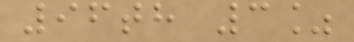96th 3%
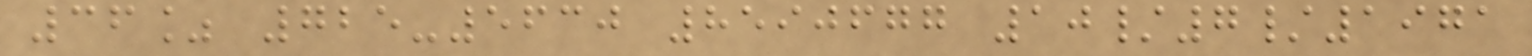36% 725-5630 8590677 10/7/1971
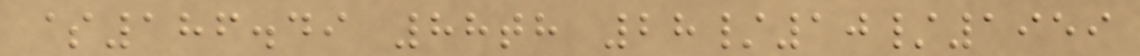$186.49 88th 28/10/1959
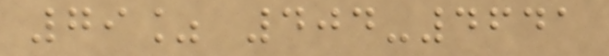79% 404-4641
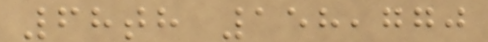68th 158,770
